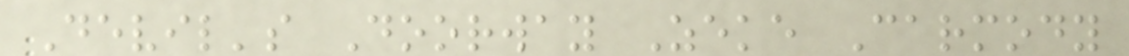Devil's Doorway Zeke Carmody
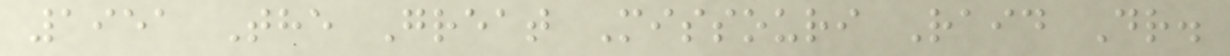1951 The Great Missouri Raid Dr.
